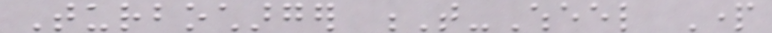Turbocharger T-Wheel Part
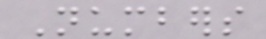Numbers
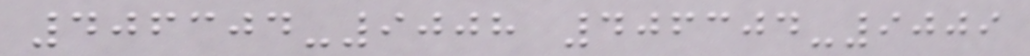406304-9008 406304-9009
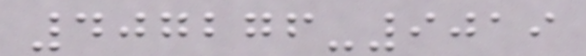407276-9019
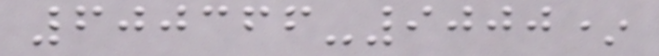600366-9000*
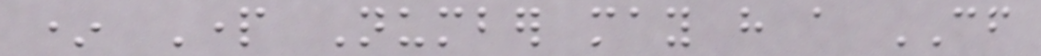* Part Number may have a CF
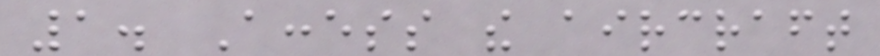1. Access the aircraft
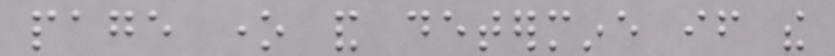page one and determine if the
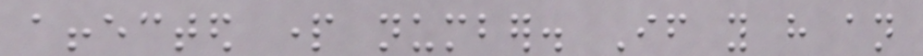affected part number. If you have an
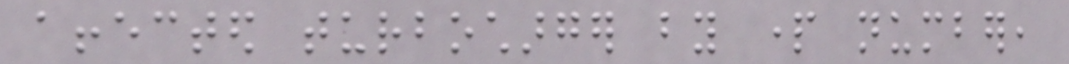affected turbocharger by part number,
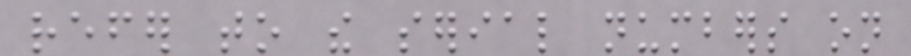refer to the serial numbers on
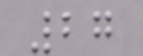27
